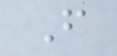F
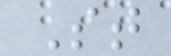St
